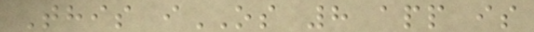This iOS 8 app is
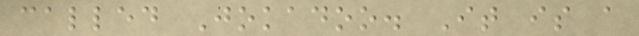called Jokadoo. It is a
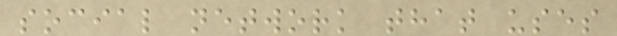social network that uses
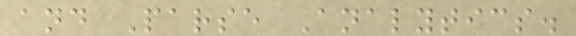and Parse Analytics.
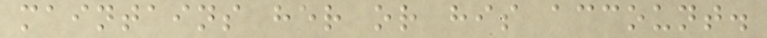maintains her or his account.
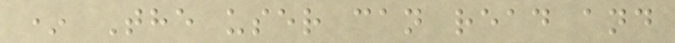* The user can read and
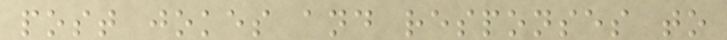post jokes and responses to
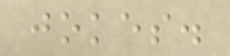jokes.
